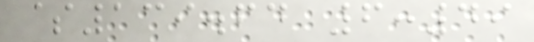$139.64 6:49
